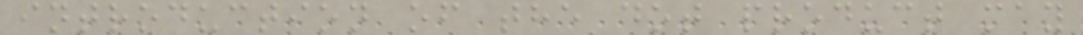introduction of the dot product may
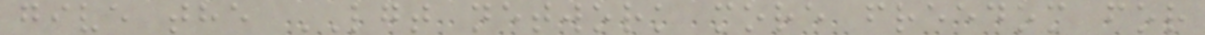give the LGT network more freedom for
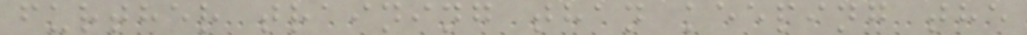further training than keeping the
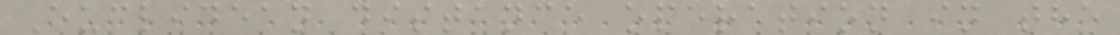Euclidean distance operation in the
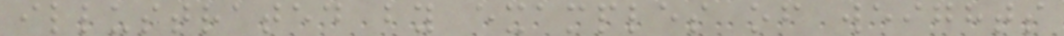illustrated by examples of weights
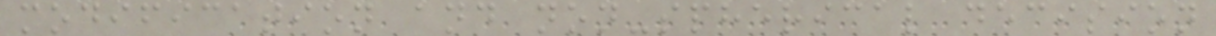modification and non-spherical decision
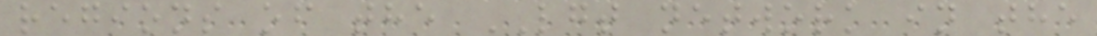regions of the LGT network in the
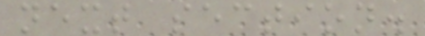next section.
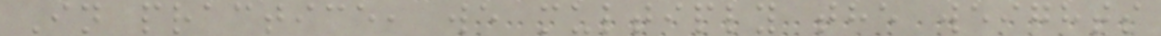In practice, we multiply the weights
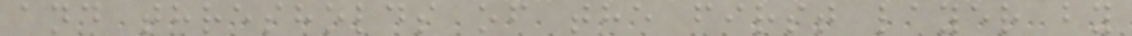and thresholds of the first layer by
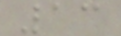13
